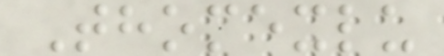Thomexlu
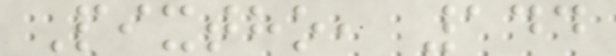Pixtho, 144
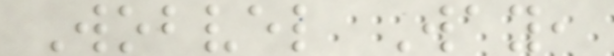Wobvel Way,
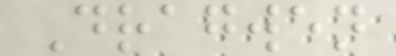Dragwen
